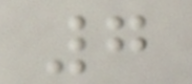7
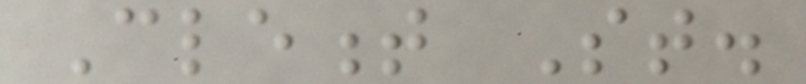Clement St.
